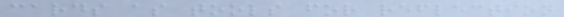cards as tools for reflection
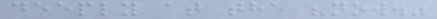deeply at the "now."
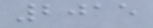2015
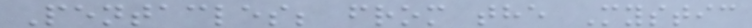Pentacles; from the Mystic
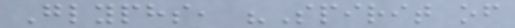Glyphs, "Spirit of
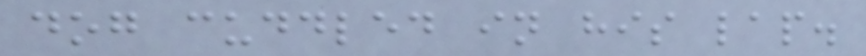dog cuddled in his lap.
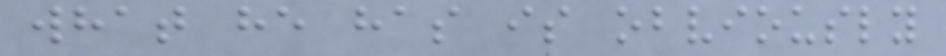what he has is obviously
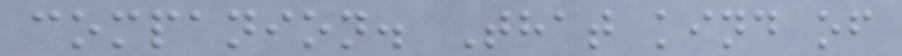companion. That kind of
